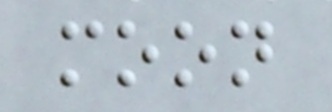moon
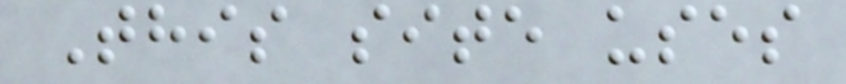This site uses
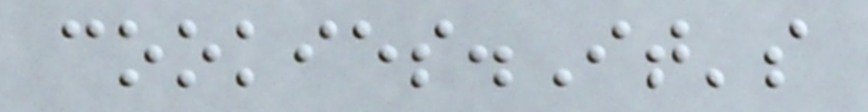cookies.It's
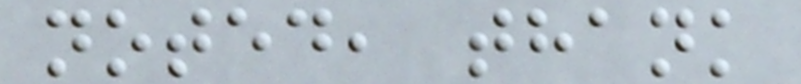noted, thank
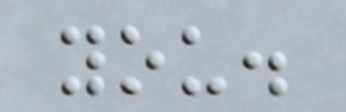you.
